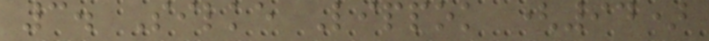3. Silke Lippok (94)
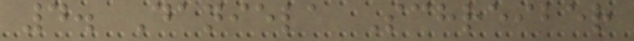4. Daniela Schreiber
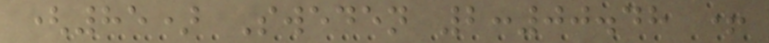(85) Sweden 2:00.48 +
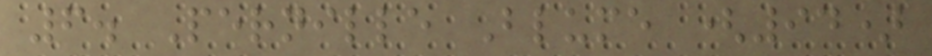6. Pernille Blume (94)
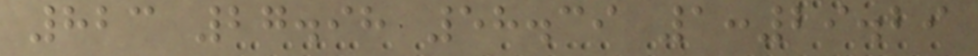823 27.98 58.39 1:29.29
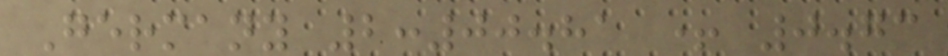Germany 2:00.81 + 0.73
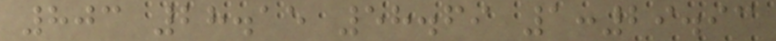803 28.15 58.69 1:29.93
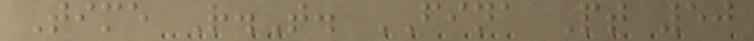Time R.T. FINA Pt 50
